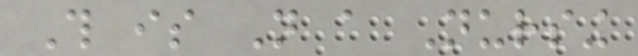This is Not a Nursing
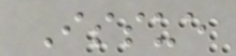Issue
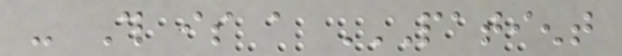- This is a PATIENT
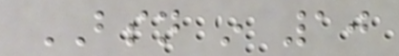BSN in 10
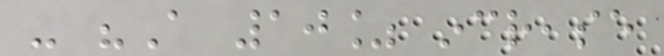- "A 10% increase
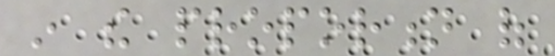in the proportion of
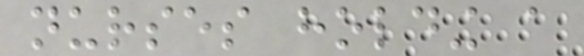nurses holding a
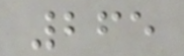265
